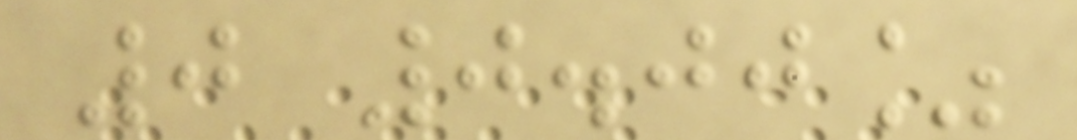0 0.00%
